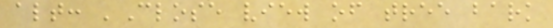alt: 'Close view of tree bark
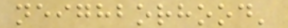neighborhood'
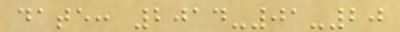date: 2014-01-20
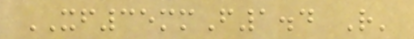XF35mmF1.4 R'
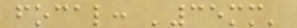focal: '35mm'
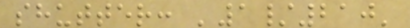shutter: '1/210'
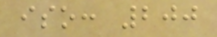iso: 200
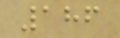186
